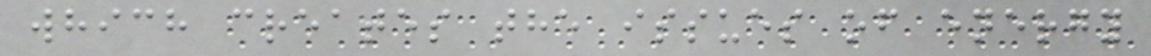which creates the issues of energy
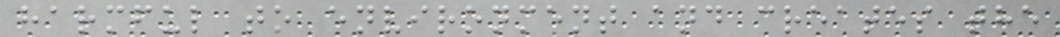harmful to environment and creates the
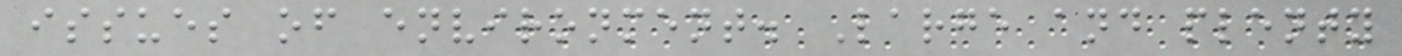issues of environment. Large and plenty
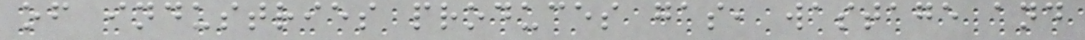of industries produces gas, wastage and
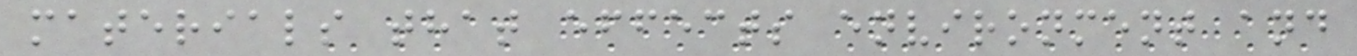materials that effects environment and
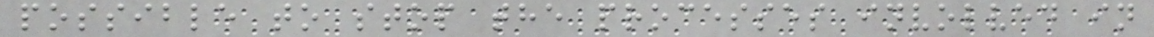possible to stop the processes involved in
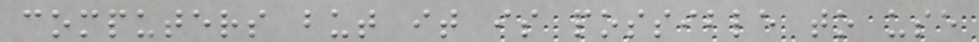computers but it is possible to use
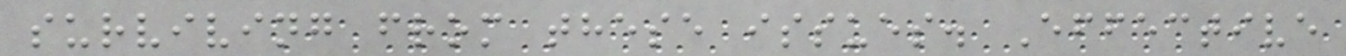surviving from these issues. Effective
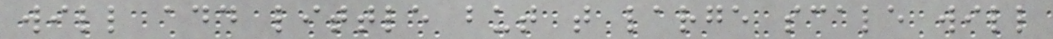will add little but t large scale will
